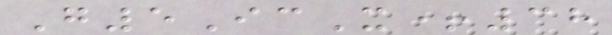G5IcX+38
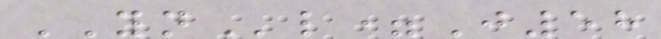YNl=J58
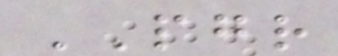PGR
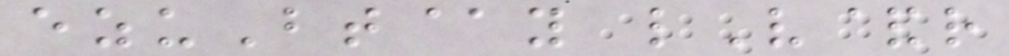ezuBt@y lV&r
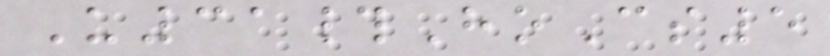U31#HoCs5
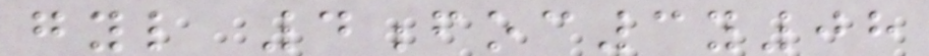gyl 4foc3y08
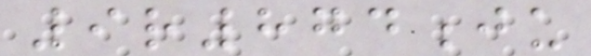9r874ju
